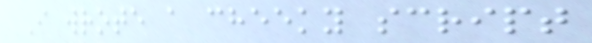I wrote a cheeky script
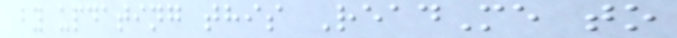by updating this ReadMe to
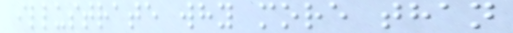illustrate why more than
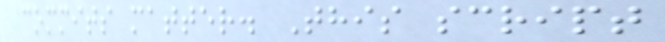commits matter. This script
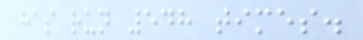has run 548 times.
